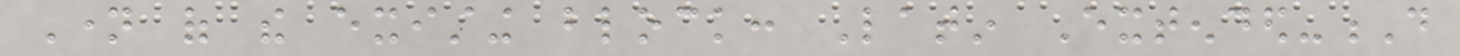Name of the existing block: Latin Extended-D
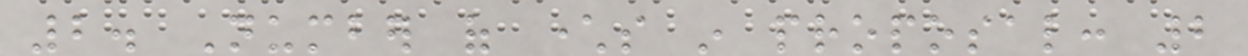2. Number of characters in proposal: 2
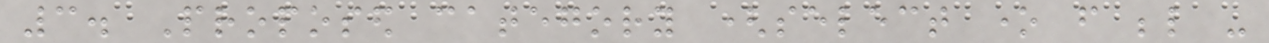3. Proposed category (select one from below -
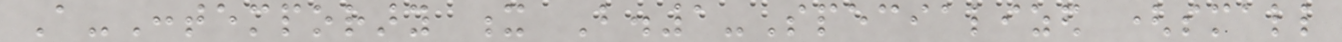A-Contemporary x B.1-Specialized (small
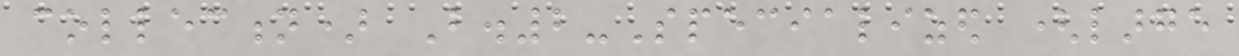collection) B.2-Specialized (large
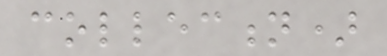collection)
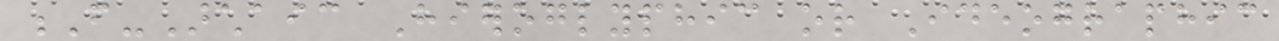F-Archaic Hieroglyphic or Ideographic
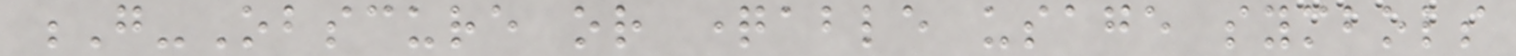G-Obscure or questionable usage symbols
